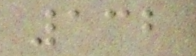132
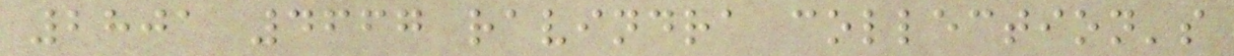2801 4667 ravindra collection's
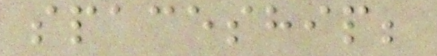spaceship;
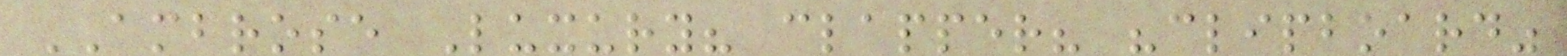AMBROSE Luxury? clapper? "clipboard"
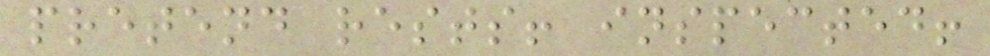pretend rests! inspected!
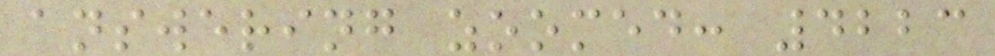answering zoomed: 4223
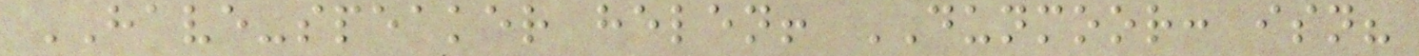HAVE-speaker helen! DUNMOOR: isn?
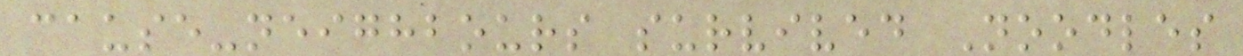cause-neighbours survived Noodles
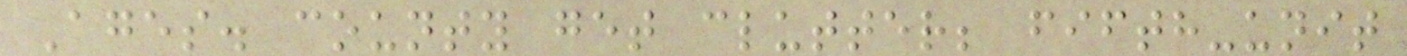Ages. county get clutter; fifth-unit
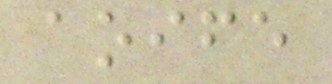aoife
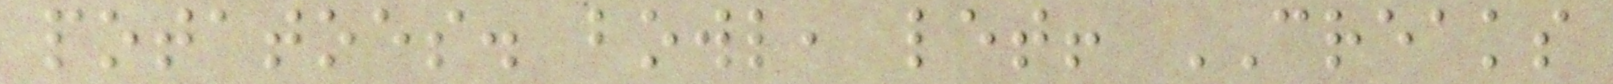potatoes. bowl, let! CREAKS
